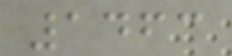1463
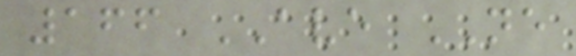166 AVE NE
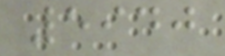5940
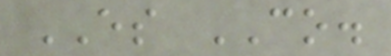ES CO.
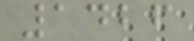1426
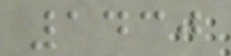1430
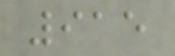915
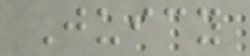Juicy
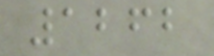1262
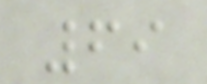69
